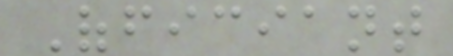Officiant
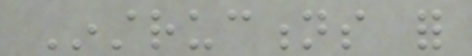Instructions for
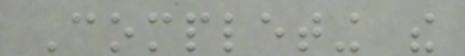Completing the
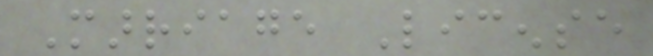Marriage License
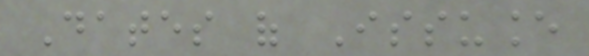Dates of Issuance
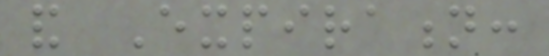and Expiration:
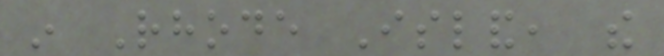in Rhode Island, the
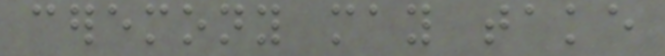ceremony may take
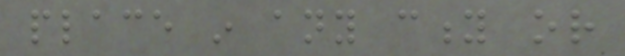place in any city or
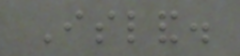Island.
